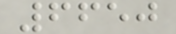6650
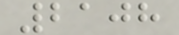2108
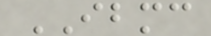IBMC
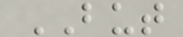BUT
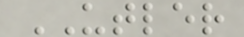UTLER
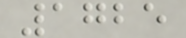1725
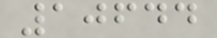10644
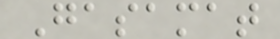Gasamat
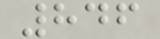846
